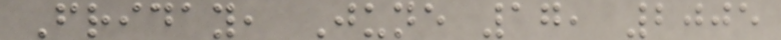Friday, June 17, 2005
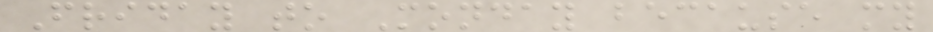Friday to Monday because my
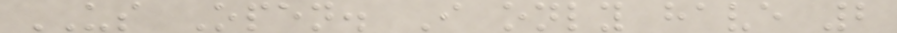US Open. I only have 2
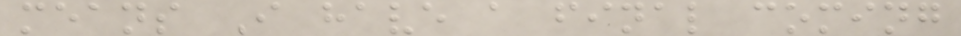means I have a final coming
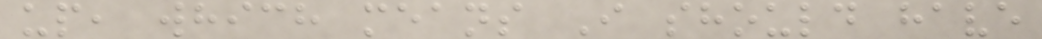up, which means I should have
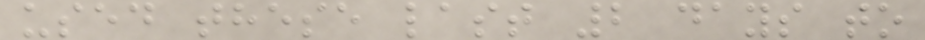used these last 2 days to
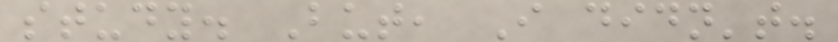study. But, I didn't.
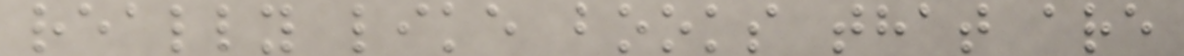really like books that are
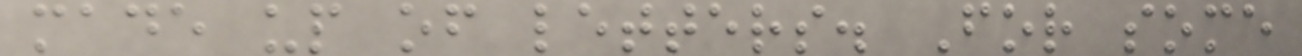made up of letters. For some
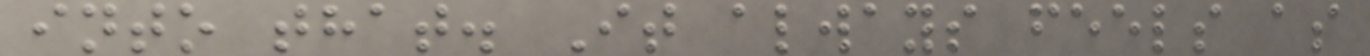into that. It always feels as
